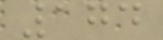174
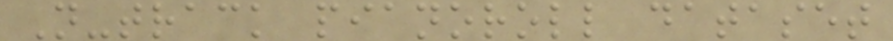N-track pianoroll dataset
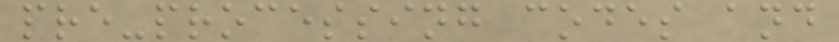pre-processing codes and
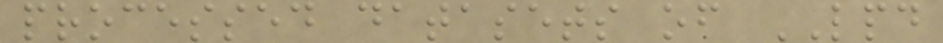processed datasets of LPD
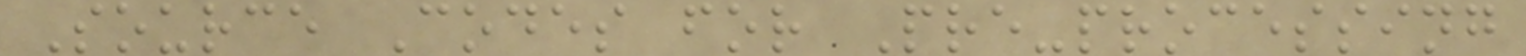Source Codes for Pre-processing
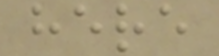here
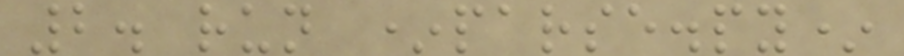2. run *parse.py*
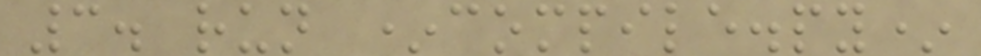3. run *compile.py*
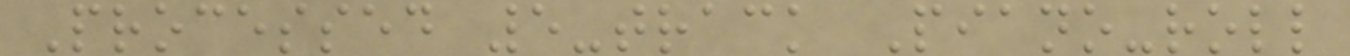Processed 5-track Piano-roll
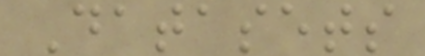Datasets
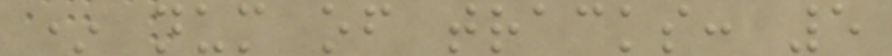* num of tracks: 5
